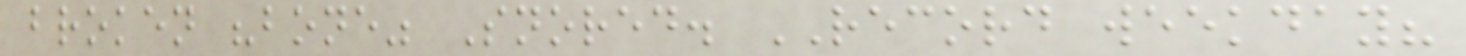broken "bone" Snored. RECORD weekday?
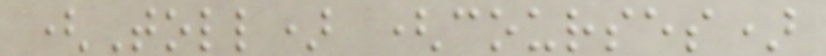(Toll) (courses)
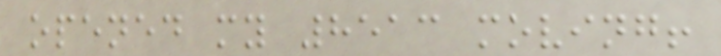opened my 8513 moving!
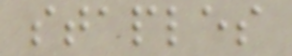staples
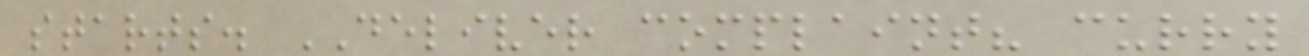starts. DELIVER complaint? curry
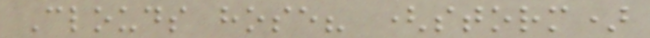Clouds hose? (storm)
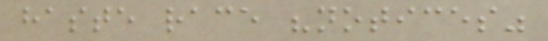haste race "notices"
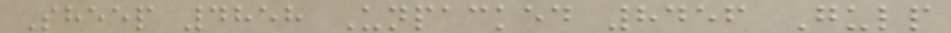Sheep 4858 Unpacked 8456 Gulp
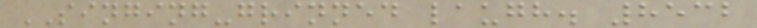SINGING-grinned laugh. 8532
